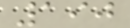190
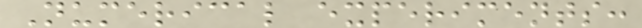Numerical experiments:
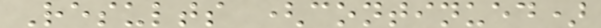Results (continued)
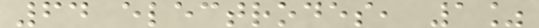64 electrodes, 1%
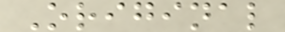Original
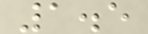1.5
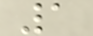1
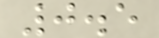0.5
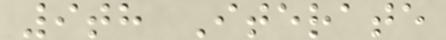9th Iterate
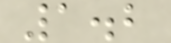1.2
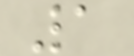1
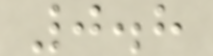0.8
